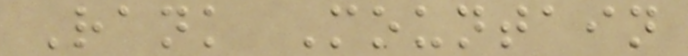Rank Mountain
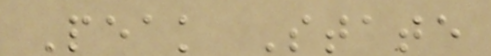Peak State
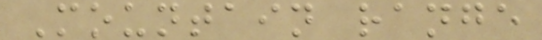Mountain range
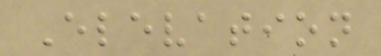Elevation
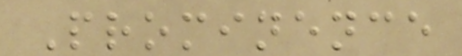Prominence
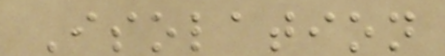Isolation
